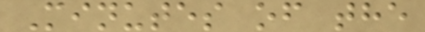Minutes of the
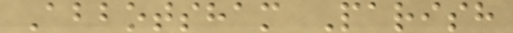Abbotsham Parish
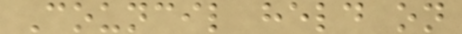Council held on
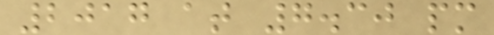2017 at 7.30 pm
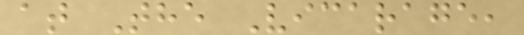at The Vicarage,
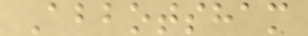Abbotsham
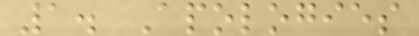1. Apologies
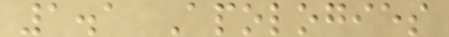1.1 Apologies
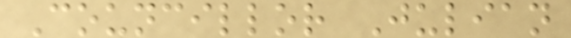Councillor Julian
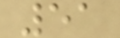51
